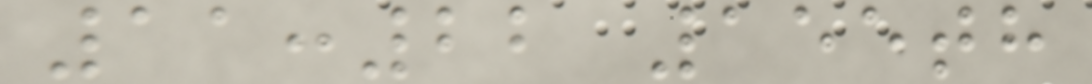11:22 155th
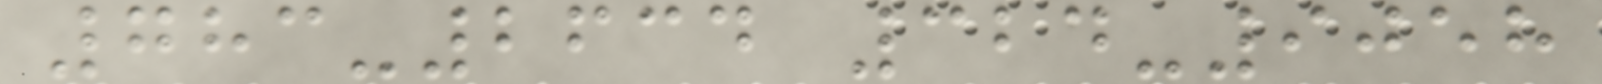783-2634 324-9058
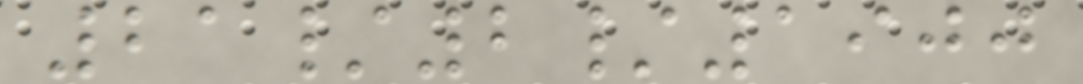21/2/1900
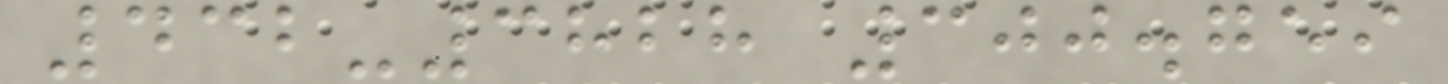432-3828 300.759
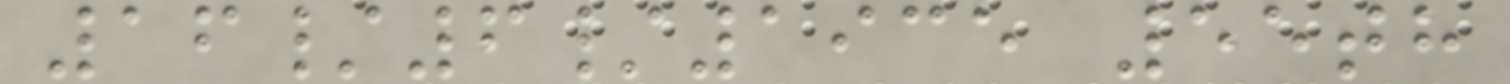16/6/1935 55th
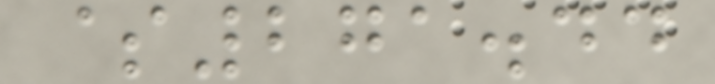$271.44
